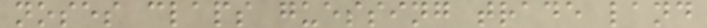noses claps guessing trade land
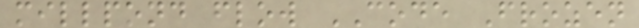millpond flow CODE Frozen
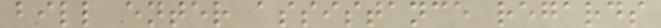bill enter assistance regards
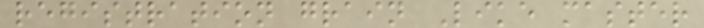registration grain Like master
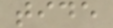tide
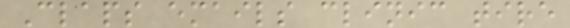Claps emails clinic tire
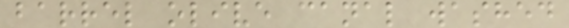barrel olive canal washed
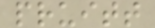pruitt
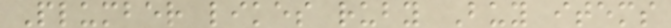Plumber likes ruby Buy items
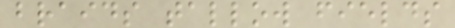braids tallow fields
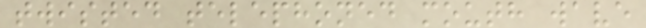twisted telephoned mouth wave
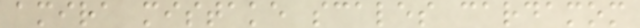amira mistake scales cardamom
